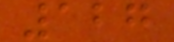127
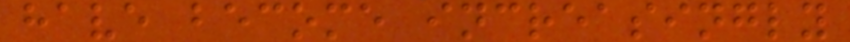have become increasingly
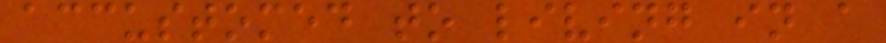accustomed to living in a
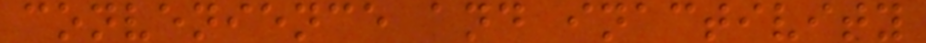convenience and inactivity
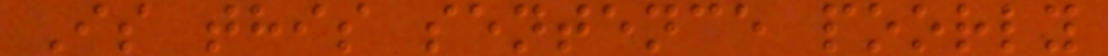Is this sentence poorly
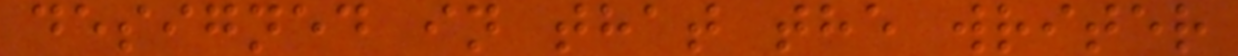designed in that the writer
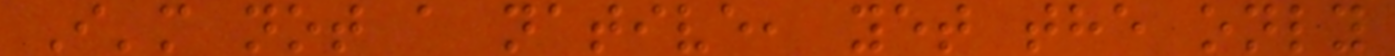I'm not a native, yet the only
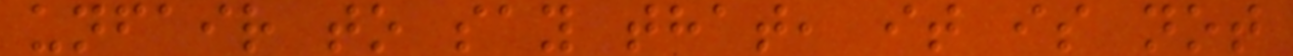unfair to say that, it is not
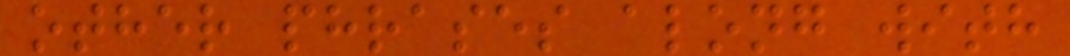other phrases along with
